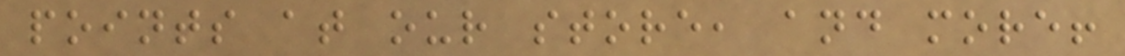points at our store, and more!
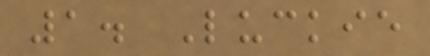1. Luckie
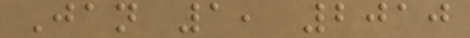Jan 1, 2010
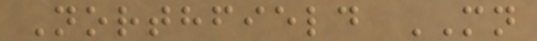Northfield MN
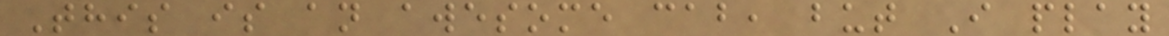This is an awesome cab, but I play
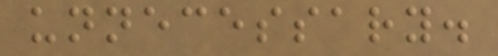unnecessary.
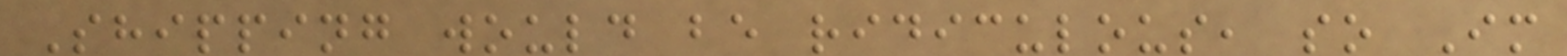Shipping would be ridiculous, so Im
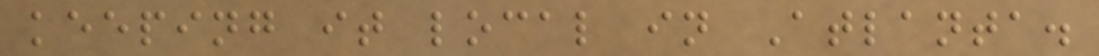keeping it local in Atlanta.
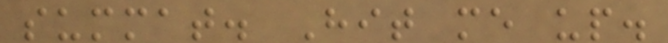summat. Hit me up.
